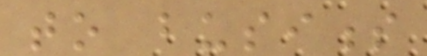to business
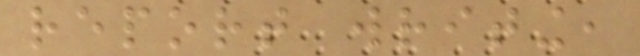report writing,
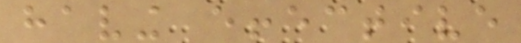having effective
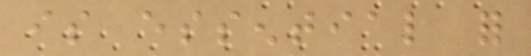is essential for
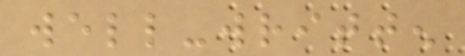well-written
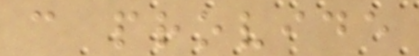can provide
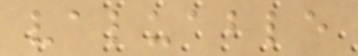valuable
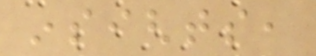insights,
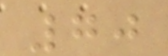70
